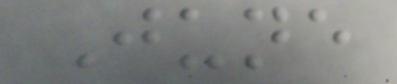June
